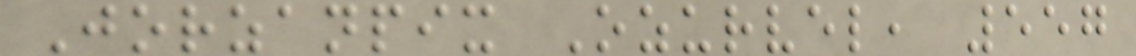Jorzanpix Ozurvel, 557
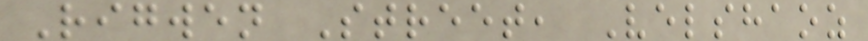Rigwen Street, Velshaoz
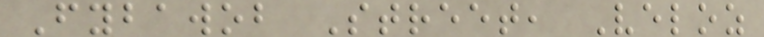Fybawob Street, Veloz
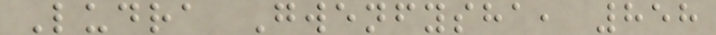Ludra Gwenfysha, 858
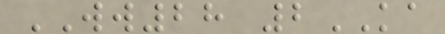WW28 2KA
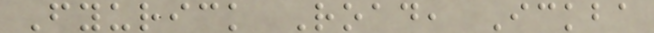Fyurick Road, Ickba
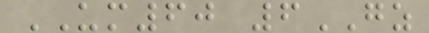UM60 6GZ
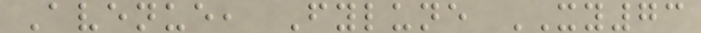Avenue, Fylune XY73
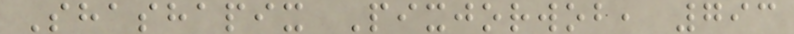Shashapix Pixjorwob, 793
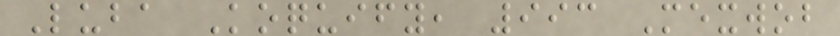Luba Koquify, 993 Mexwob
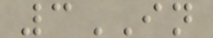3IN
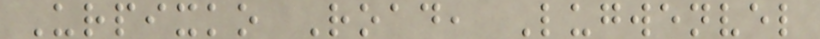Urpixko Road, Lugwenvel
